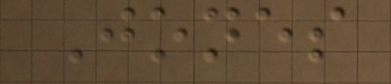Jones
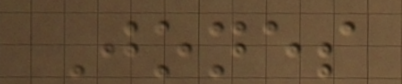Jones
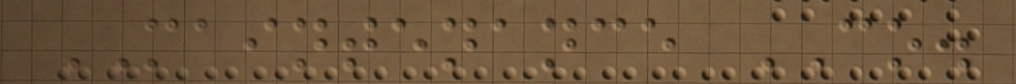MAINTENANCE CO.
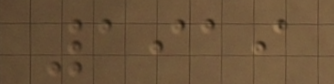1919
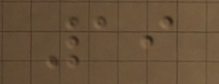19
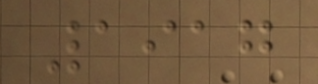1917
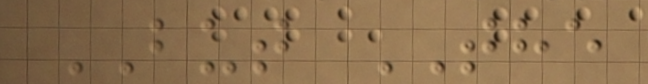BUT THE
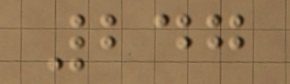247
